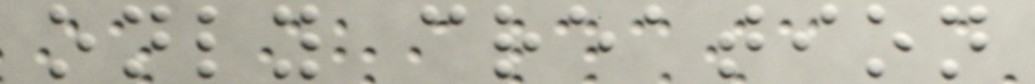only creation
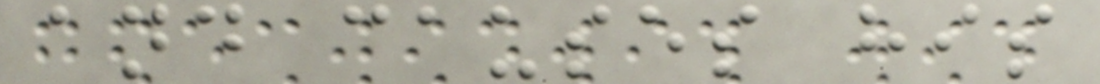and causes his
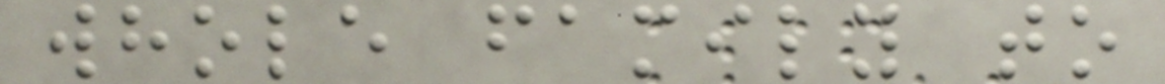whole family to
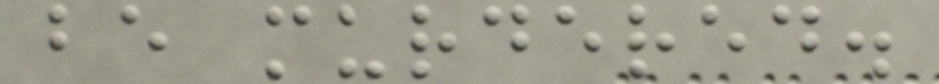be murdered.
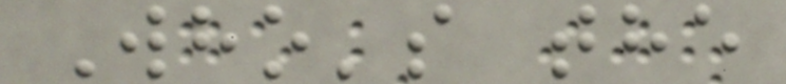Who's the
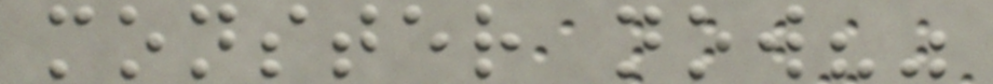monster now?"
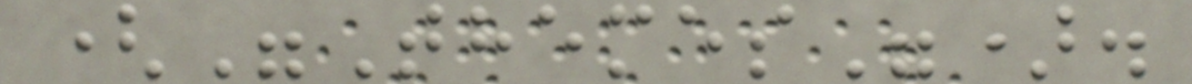("Themes").
